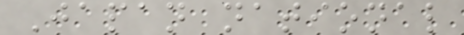Japan national
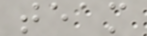team
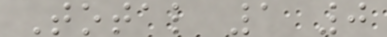Total 1 0
